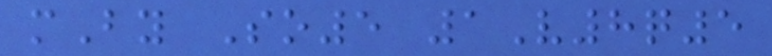mBy So5 1V8q5
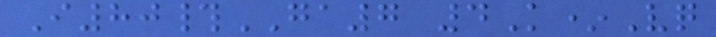I80#GA7 4K*Vq
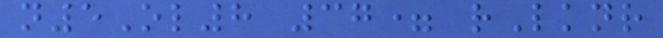n5Ol8 37= rLknr
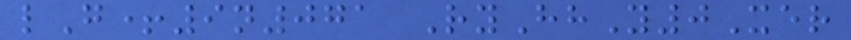lG+9n071 RyHhY0Xer
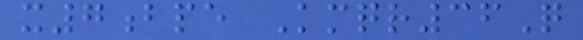x7bpe Kmqr36Q
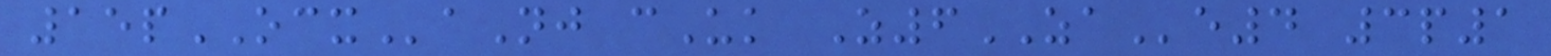15pOCXaNj cUk Z6ZAe4 3p1
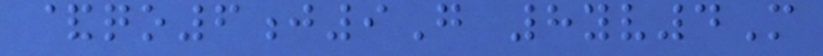&qo6j9G 8yv4M
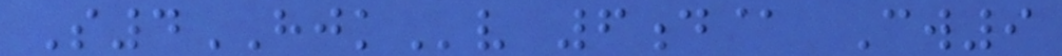S4HJKv 6d@ Cw9
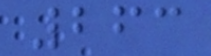263
